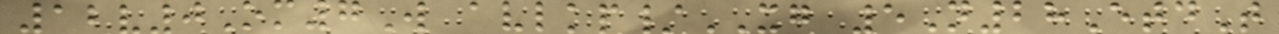12v0Om7W avlkp/XG 5N28EtdT
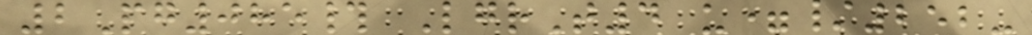2Pg085# LgrT4 u=/252-
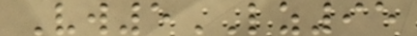Vw5LZ95
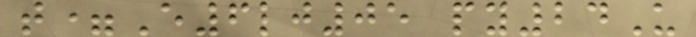t=E6lj05 py24U
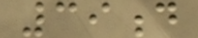39d
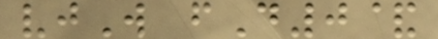vjW fD0&
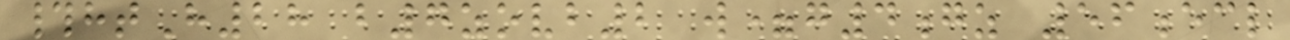#htH28 b7zovb2 w=g4gz 56ecl
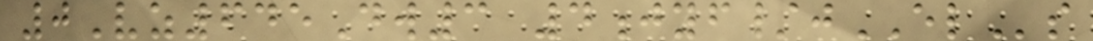0Vz645Dw3 4jyf/jELs
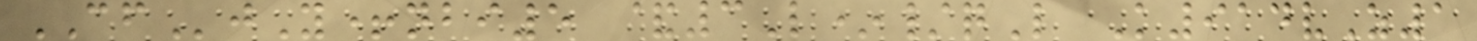CFjY+nbi5 &3L*/qL K914vZ1
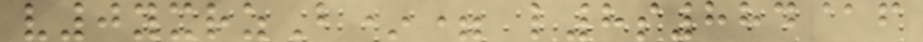v0yxrzB*= l8s884@f
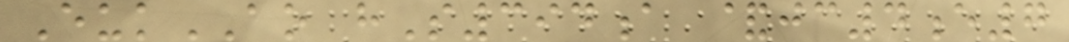EukAO hS394a &jc4e7
